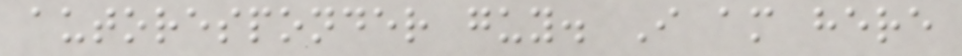autoresponder guy. I am here
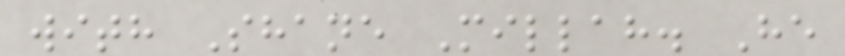with Shane Millah. He
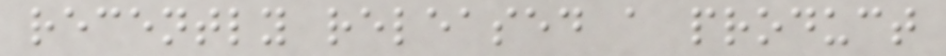recently released a product
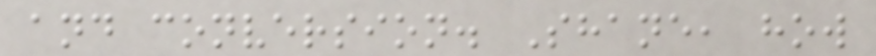and conversion. Shane, how
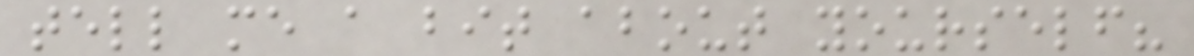tell me a bit about yourself?
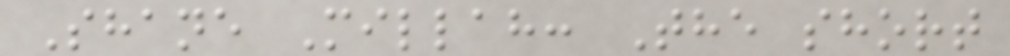Shane Millah: The short
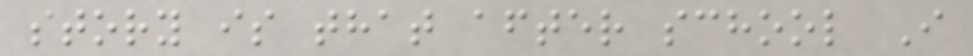story is that after school I
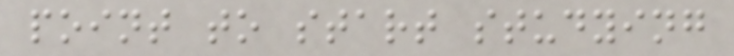point to start studying
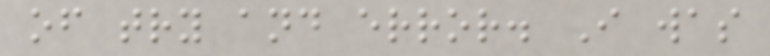of try and error. I was
